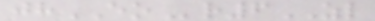jhEOr6ZL
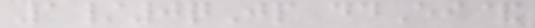1/0qJp ddEi&
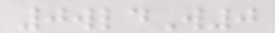0wldW0
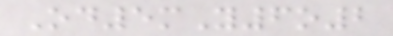Od5mY6o2
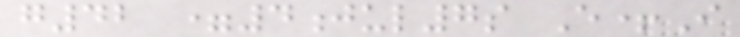g42 =4jul7s E+I
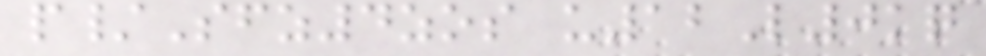p/Sfz4zos u12L0kq
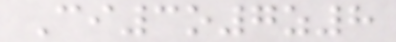Ci3o7z8
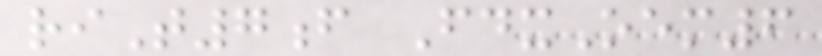riT7f FdxOem6
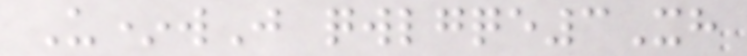U*wJ qwlgqe3Xh
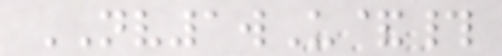NV1wU&#
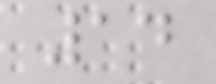14
